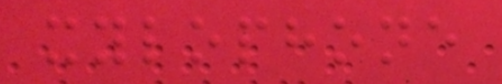xylophone
